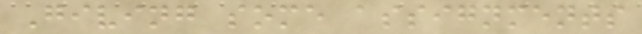Giving some assignments
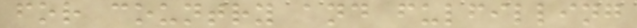for country and fulfilling
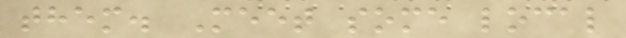them. Meet some local
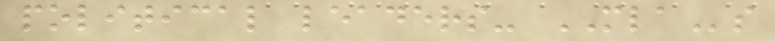political leaders- MLAs
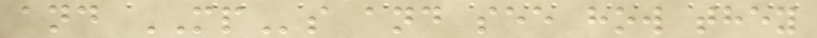and MPs and see how they
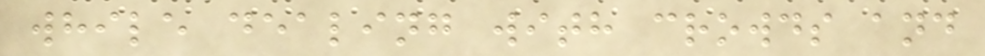while dealing with crowds and
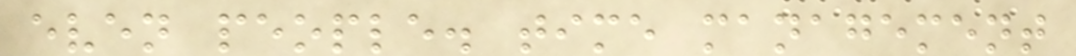even people. time management
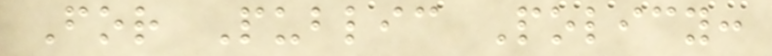For Public Policy:
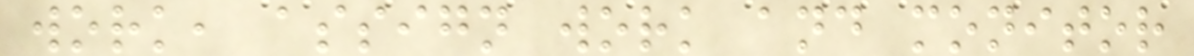work, assign work and monitor
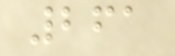261
